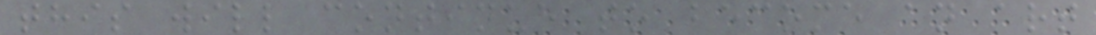this will continue to become an art
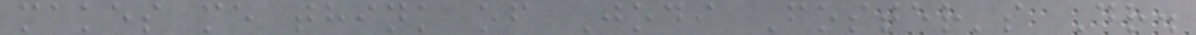makes me think of Jodi Foster's Dr.
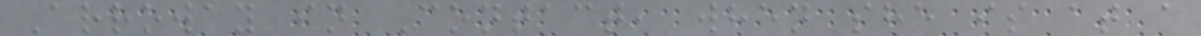Arroway in Contact, when she is at a
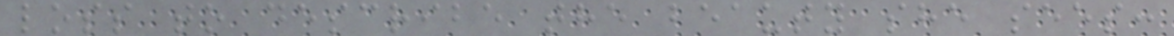loss to describe the beauty she sees:
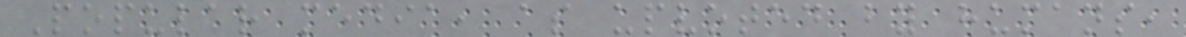Popular media, as upvoted by humans,
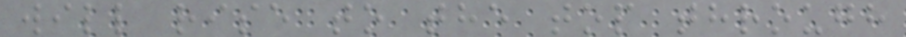will rise to the top through
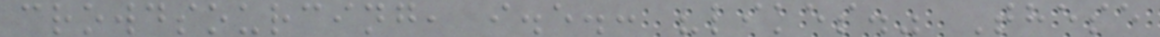crowdsourcing, i.e.: "likes." These
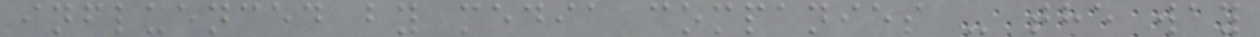influenced by media companies - the way
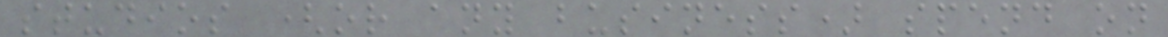studios (or any business) spend on
